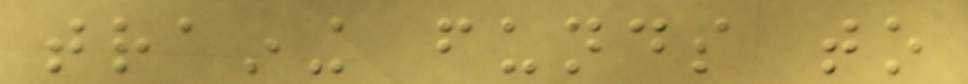training funds to
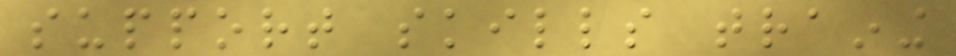support skills training
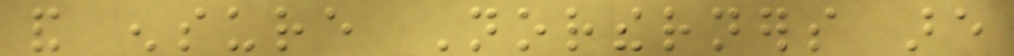and ensure Northerners are
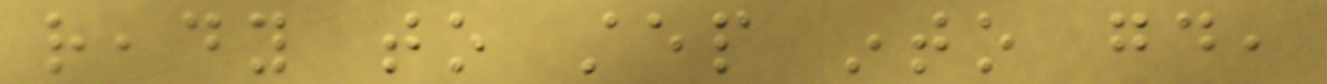ready to step into good,
